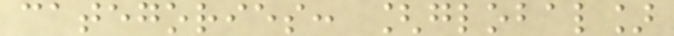categories: [global]
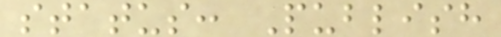status: Publish
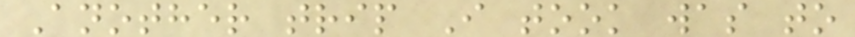Another trip I took was to
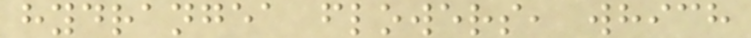hydrangea flowers, which
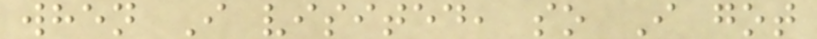when I visited, so I got
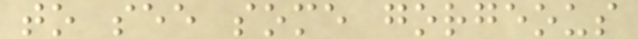to see some gorgeous
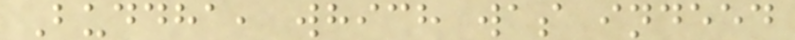Buddha, which was indeed
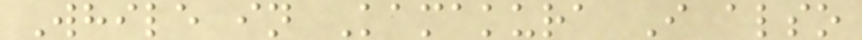While in Kamakura I also
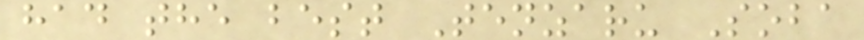had the best Tenzaru Soba
